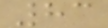83
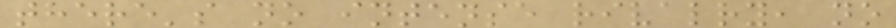there's no intense rivalry, no
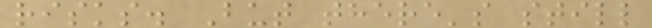risks. But there's still
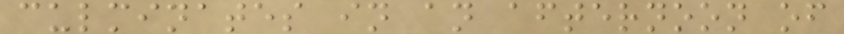culminates in an afternoon of
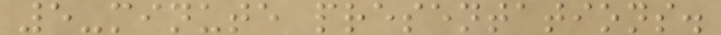5-minute presentations.
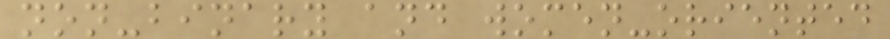non-binary and women-oriented
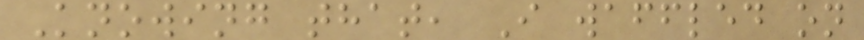Knowing that, I waffled on
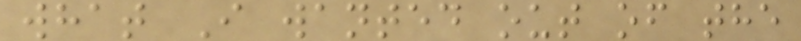what I wanted out of the
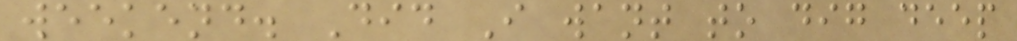weekend. Did I want to dig deep
